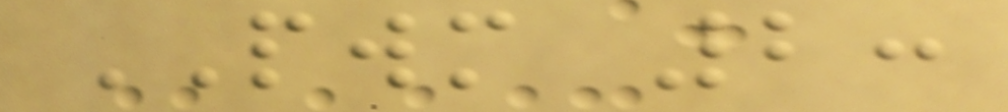PWM 2:
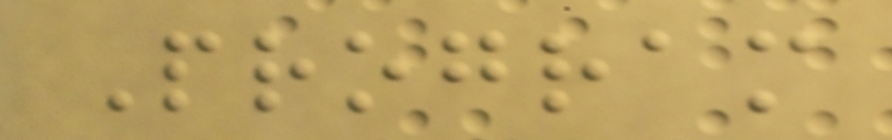Program
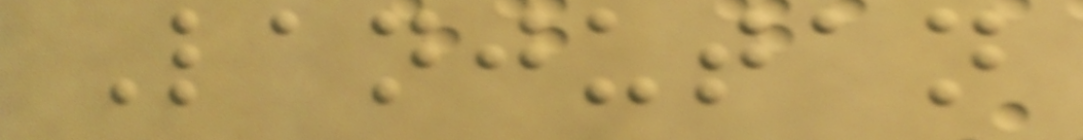Lanjutan
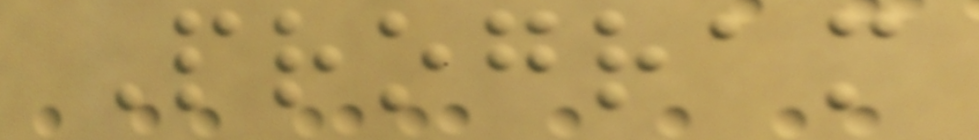Program
